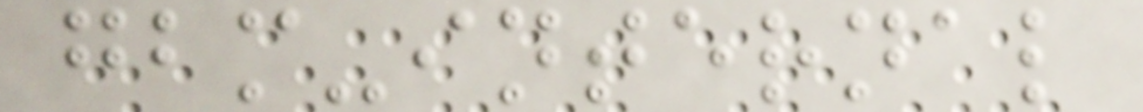gbm-internal
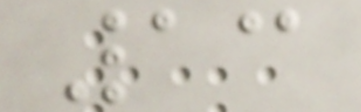13
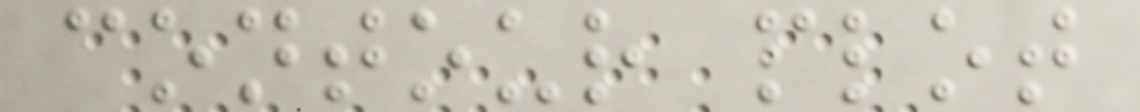contour plot
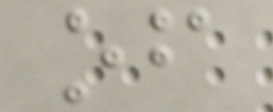of
